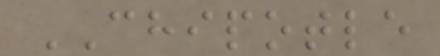CHIPOTLE
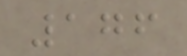176
